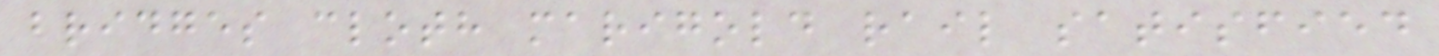bridges cloth marigold rail satisfied
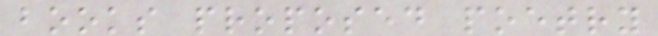books proposed poetry
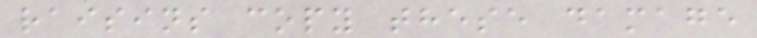raisins copy these damage
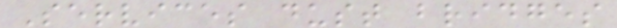Services dust bridges
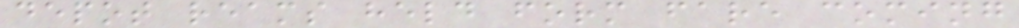depot reams held form fare coming
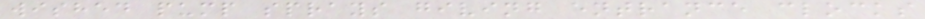wished pump sprays giving entrance clocks
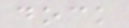dock
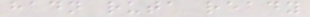hadn ruta ready
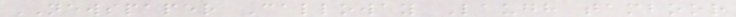NEWSPAPER Calloway Laugh tamboor
